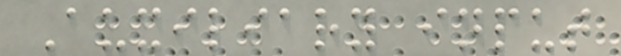Auxiliary input
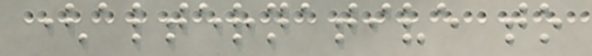(alternative to
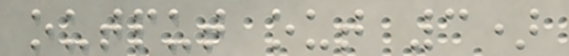output out 3)
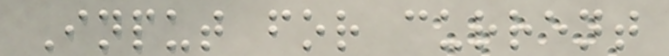Input for current
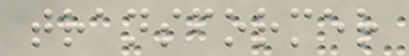transformer
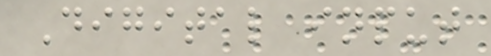Digital input
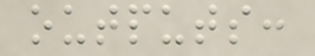outputs:
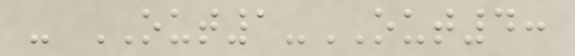- OUT1-OUT4:
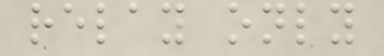relay only
